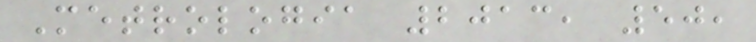Metrologia 2013, 50,
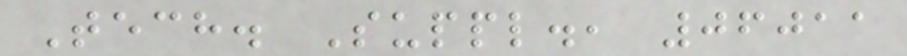Tech. Suppl., 06011
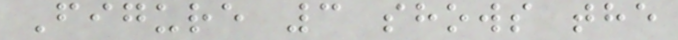Figure 3 shows the
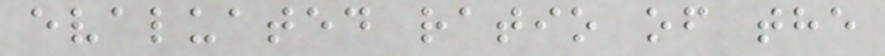evaluated ratio of the
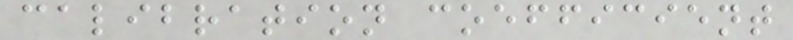calibration coefficient
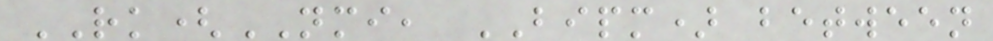RK(NMI, BIPM) between
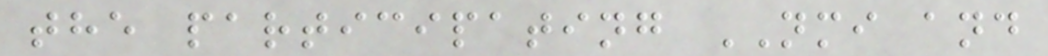the participating NMI and
